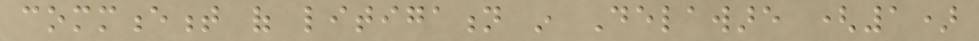commencement of litigation in Delaware (1)
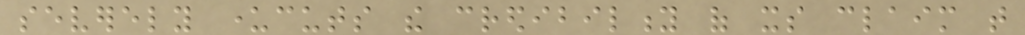severely undercuts the credibility of its claim that
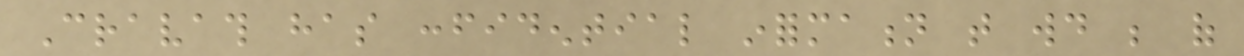Cravath has confidential information that would be of
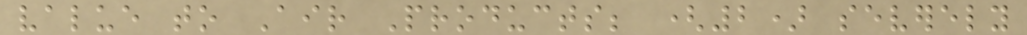value to Air Products; (2) severely
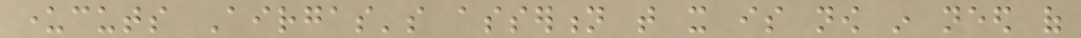undercuts Airgas's assertion that it is now in need of
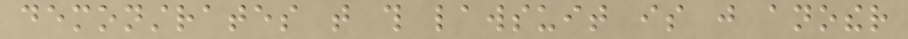demonstrates that this lawsuit is just another
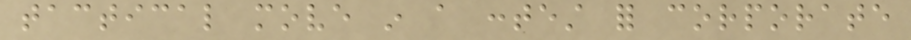tactical move in a contest for corporate
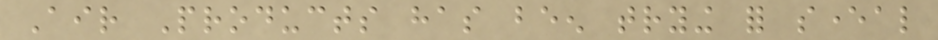Air Products has been trying for several
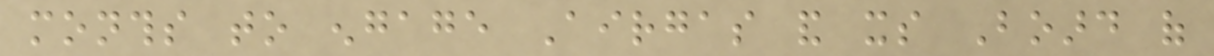months to engage Airgas and its Board of
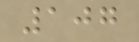107
